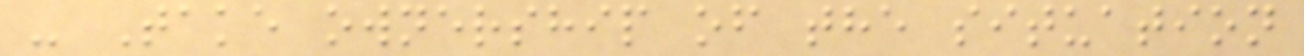- Take ownership of the situation
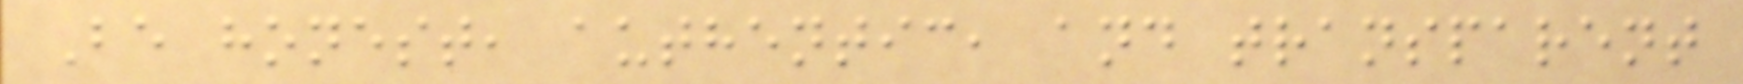Be honest, authentic, and transparent
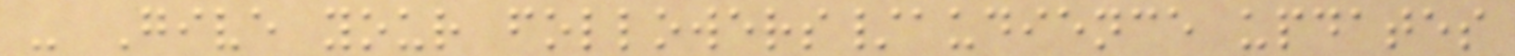- Give your followers/audience updates
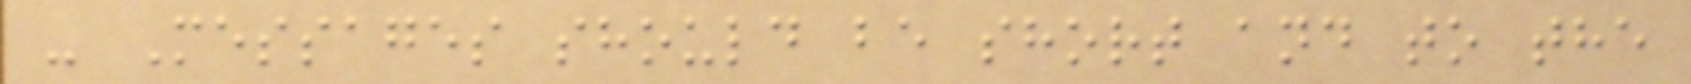- Messages should be short and to the
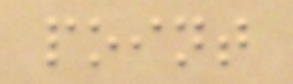point
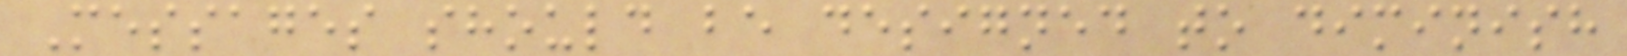Messages should be designed to diminish
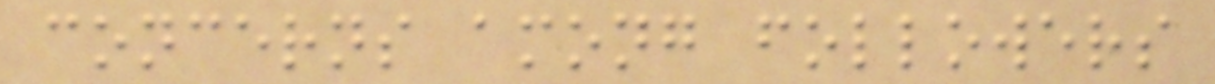concerns among followers
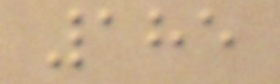185
